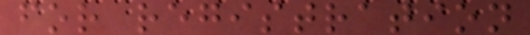for registration
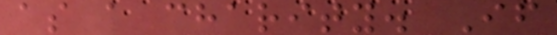as a charity. If
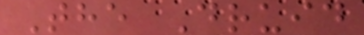The Druid
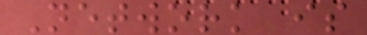Network is
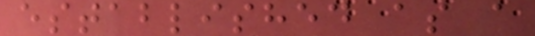established as a
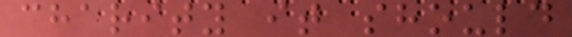charity it should
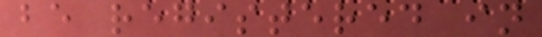be registered in
